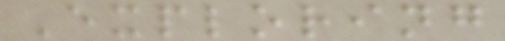Exploring
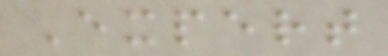Expert
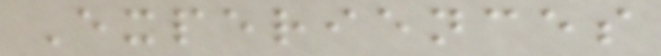Experiences
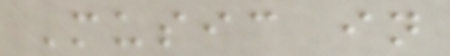Music in
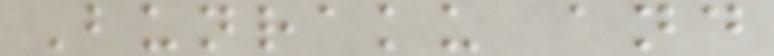Bunraku and
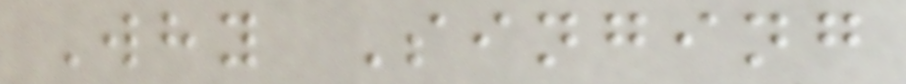Why Singing
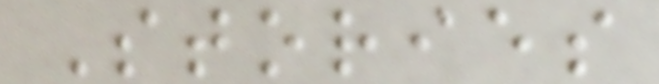Stories
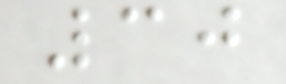30
